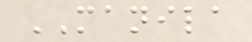MANILA
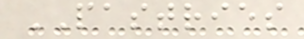PASTRIES
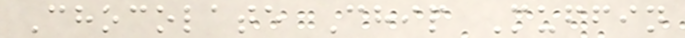Chocolate Chip Muffin
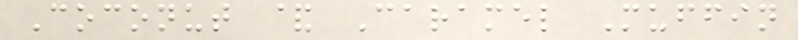Coconut & Caramel Muffin
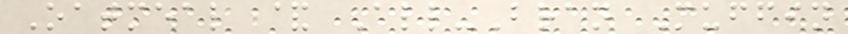Oatmeal & All-Bran Muffin
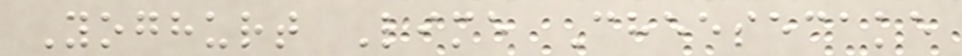Yoghurt Lime Cheesecake
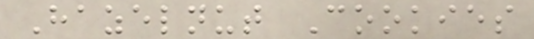Hazelnut Cookies
